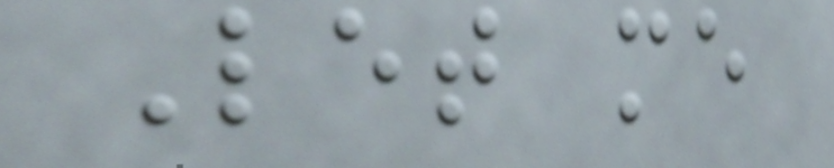Let me
